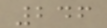246
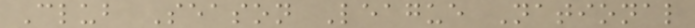Club Season League National
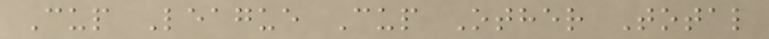Cup League Cup Other Total
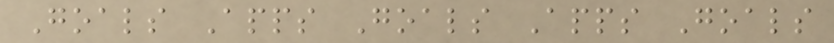Goals Apps Goals Apps Goals
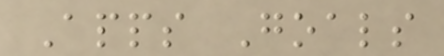Apps Goals
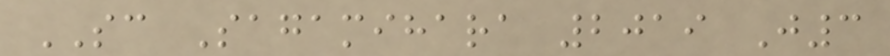SC Sagamihara 2019 J3
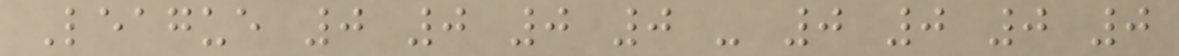League 0 0 0 0 - 0 0 0 0
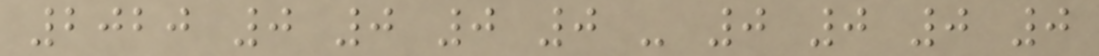2020 0 0 0 0 - 0 0 0 0
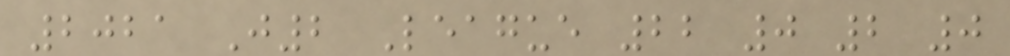2021 J2 League 22 0 2 0
